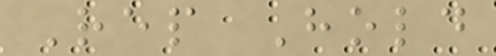Rep Hold
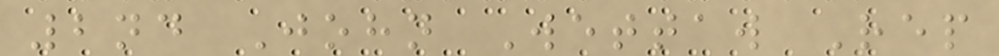2nd John Wettaw Rep
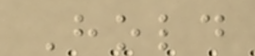Hold
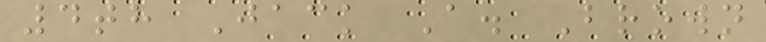4th Jack A. Brown
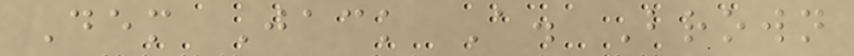Dem Jack A. Brown
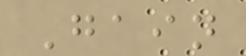Gain
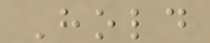Hold
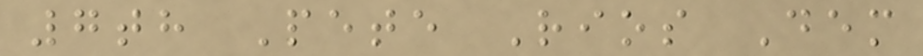7th Pete Rios Dem
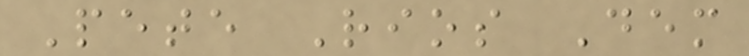Pete Rios Dem
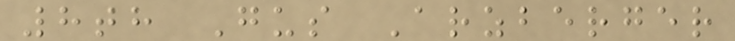8th Gus Arzberger
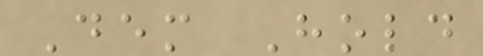Dem Hold
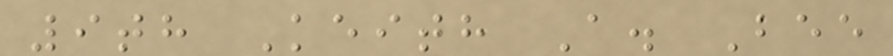9th Keith A. Bee
